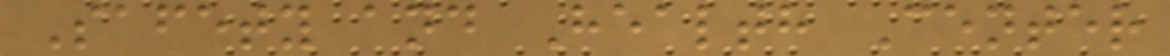Safety and Health Center
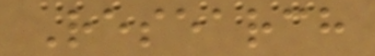Research
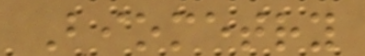Biometry
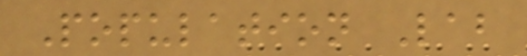Population Lab
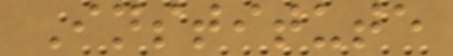Institute
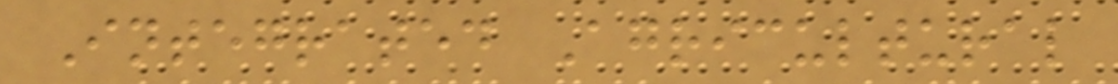Integrated Agricultural
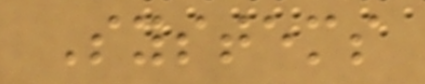Systems
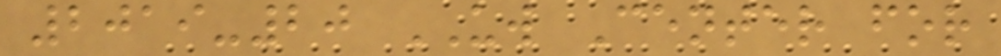2019-20 UW Center for
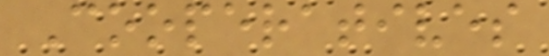Cooperatives
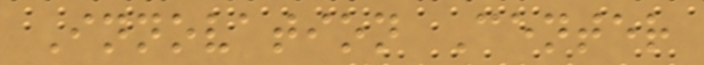Innovation Center
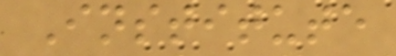Institute
